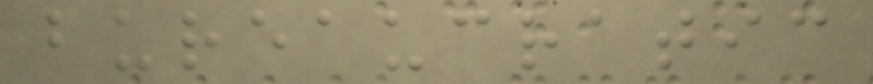bureaucratic
